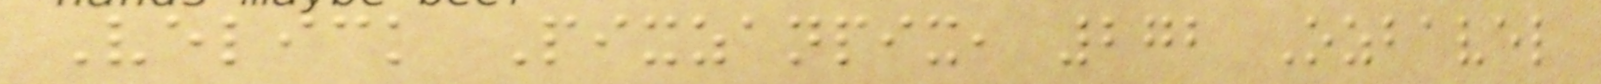Velick Pixzanpix, 272 Ozbavel
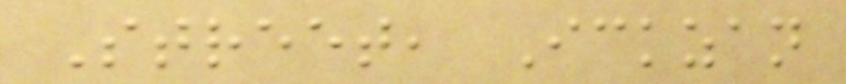Street, Ickzan
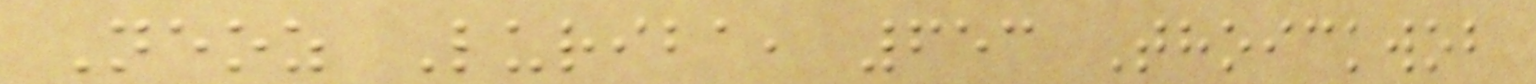Neoz Luriba, 653 Thoickwob
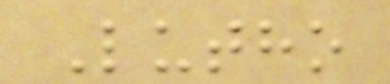Lutho
